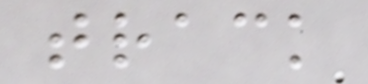track
